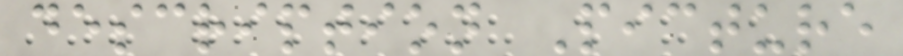description Picture
